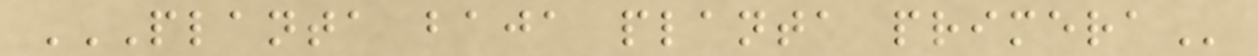PLANTA BAJA PLANTA PRIMERA
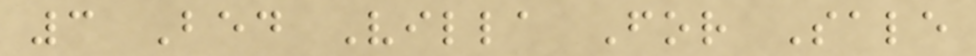3 Bed Villa For Sale
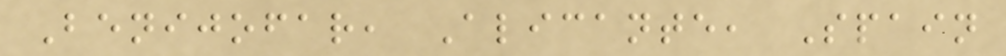Benijofar, Alicante, Spain
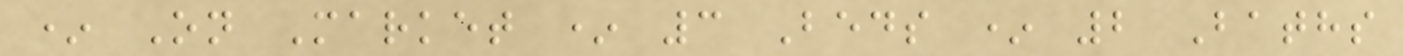* On Market * 3 Beds * 2 Baths
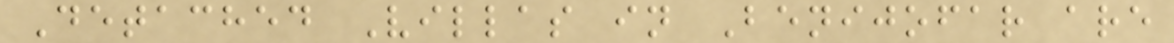Detached Villas in Benijofar are
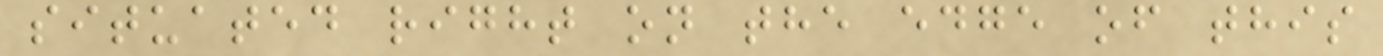situated right on the edge of this
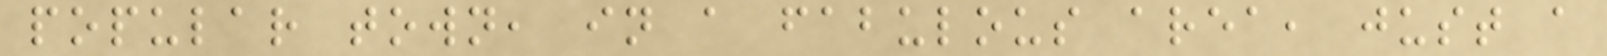popular town, in a fabulous area, just a
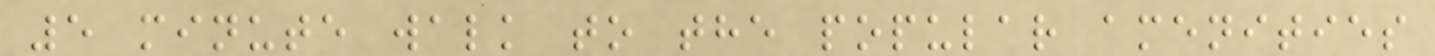5 minute walk to the popular amenities
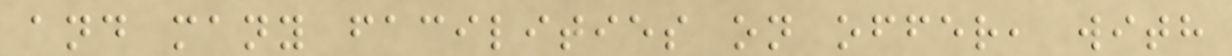and many facilities on offer, with
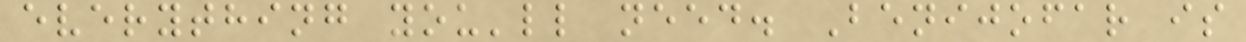everything you'll need. Benijofar is
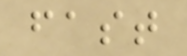fast
